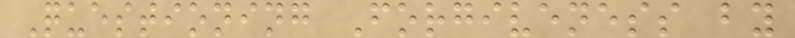Questioning Forgiveness by
